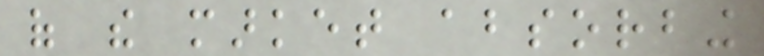of the market absorbing
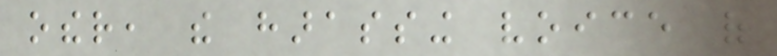other, the harassing voice of
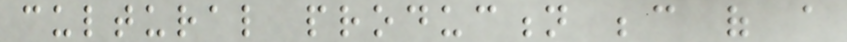cultural production because of a
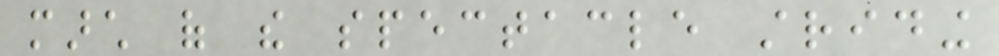march of the spectacle striding
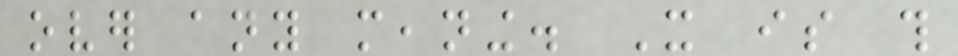over any meaning. It is this
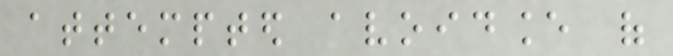attempted avoidance of
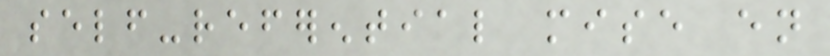self-referential mise en
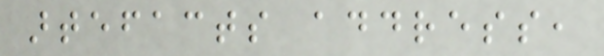artefacts address,
